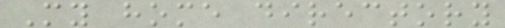My home directory
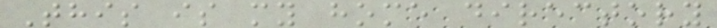This is my home directory
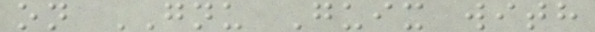on GNU Guix with
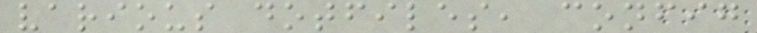various dotfiles, config
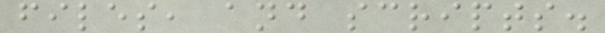files, and scripts.
